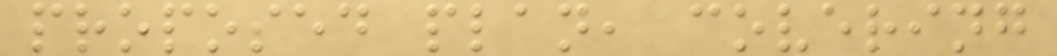proposed plan, covering
